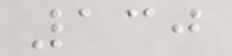130
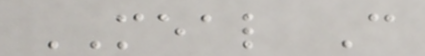MEAL C
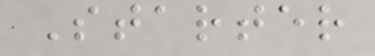Starter
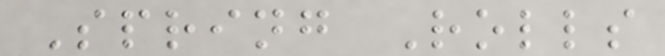Spring Rolls
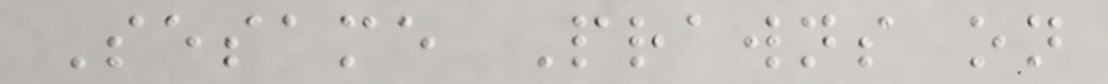Sesame Prawns on
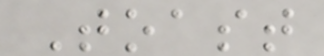Toast
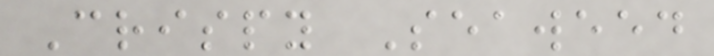Crispy Seaweed
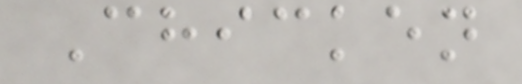Chicken
